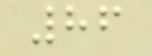86
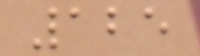125
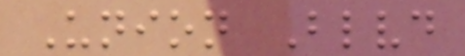Union Blvd
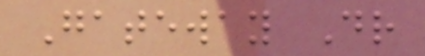Gateway Dr
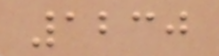1230
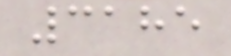3185
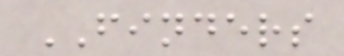FINDERS
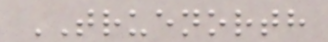TRUENORTH
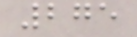275
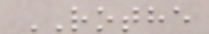ROTHE
